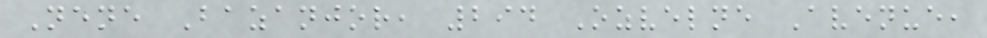Nene Bazanjor, 294 Ozvelne Avenue,
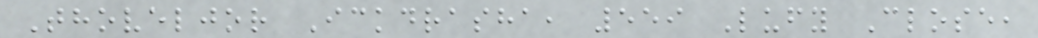Thoveljor Ickdrasha, 559 Lufy Close,
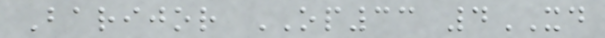Barijor OP33 4XD
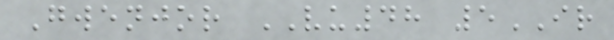Gwenjor VU48 5IR
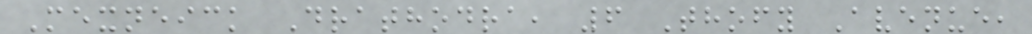Mexneick Drathodra, 6 Thofy Avenue,
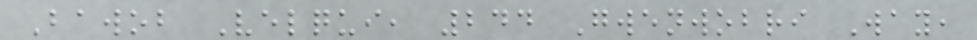Bawob Velqui, 244 Gwenwobri Way,
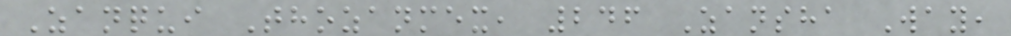Zanqui Thozanmex, 246 Zansha Way,
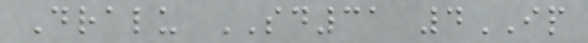Dralu SD31 4IP
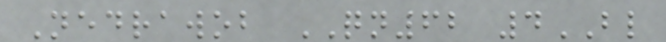Nedrawob QN62 4BL
